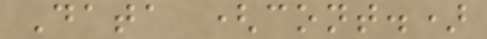Data (cont.)
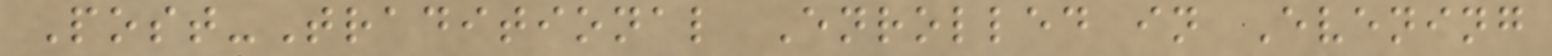Post-Traditional Enrolled in Evening
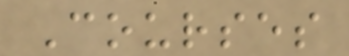Courses
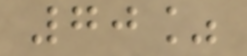70%
